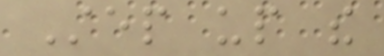Step up the
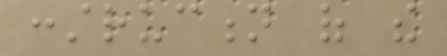construction of the
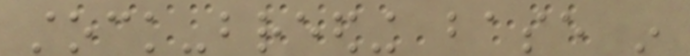stock-breeding base in
